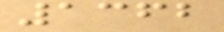1362
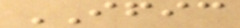IFIC
